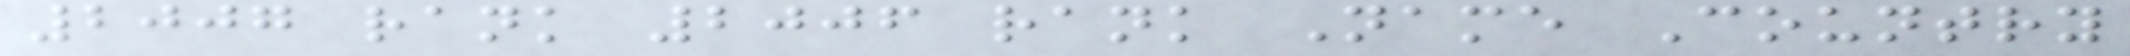2007 rank 2006 rank Name Country
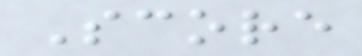Score
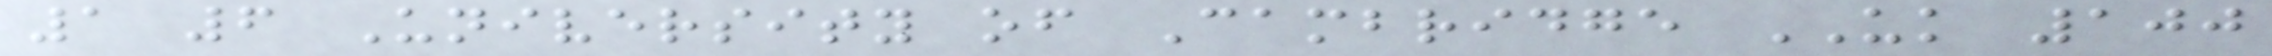1 6 University of Cambridge UK 100
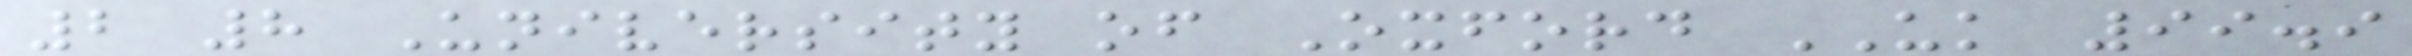2 8 University of Oxford UK 99.9
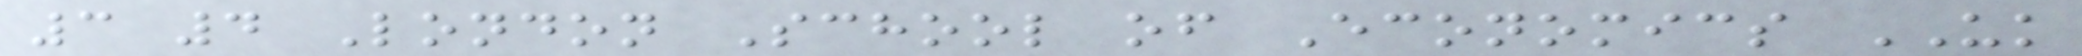3 4 London School of Economics UK
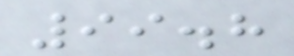99.8
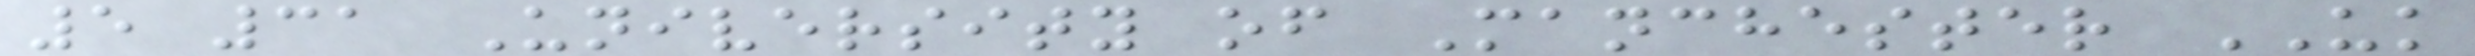5 31 University of Manchester UK
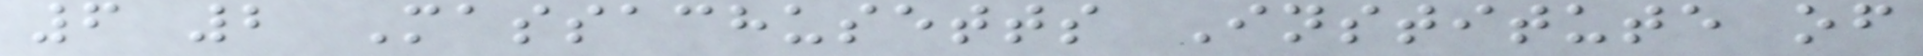6 2 Massachusetts Institute of
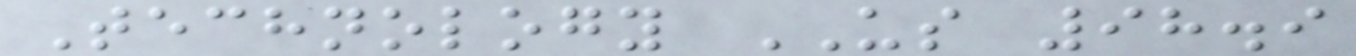Technology US 98.9
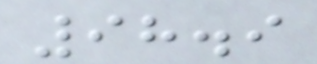98.9
